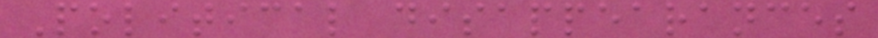Political disappearances
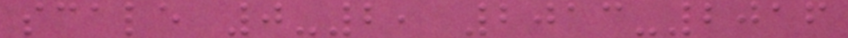scale 0-2, 2013-2016
